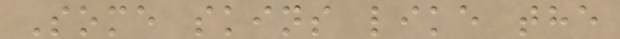Some skins like the
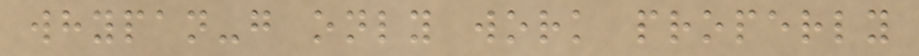whypan-g only work properly
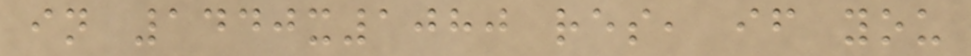in 1440x1080 res, if you
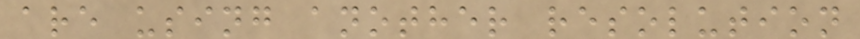are using another resolution
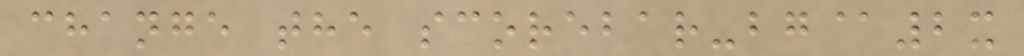change the scorebar-bg@2x
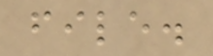file.
